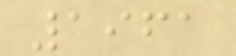1961
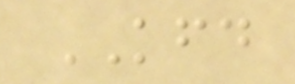KFD
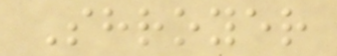Shroyer
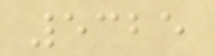5325
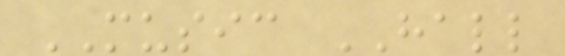MUSIC HALL
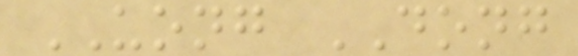UONG DONG
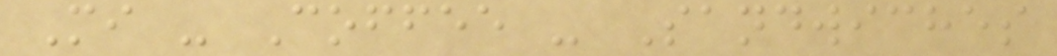Mi - Coffee - Sandwiches
